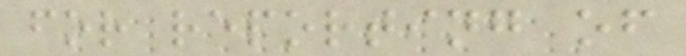for reporting of
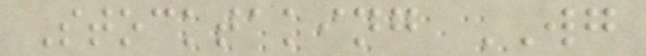Stocktaking WG
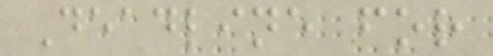Deadline for
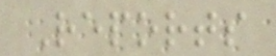Reports
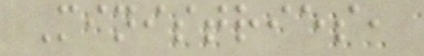Ministries,
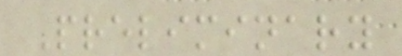Preliminary
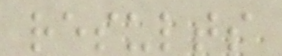results
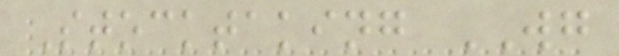Stocktaking WG
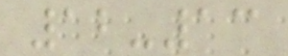12-13
